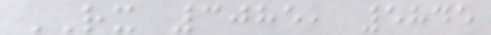RX 3085, 5845
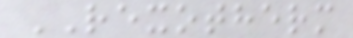REXOTHERM
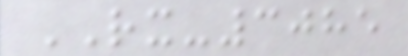RX-3085
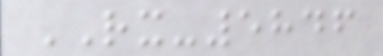RX-5846
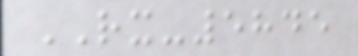RX-5845
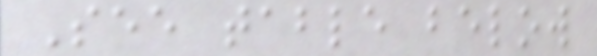See table below
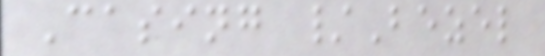Casing /Bezel
